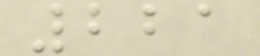221
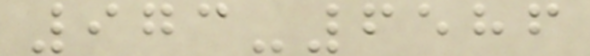973-6586
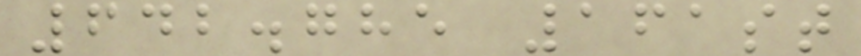642.785 161st
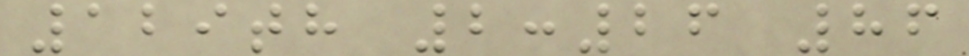129th 2:26 86
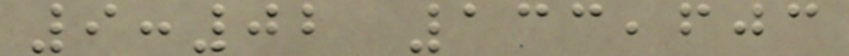9:02 133,603
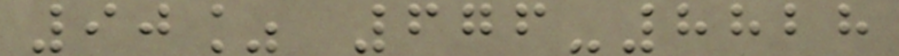90% 676-8828
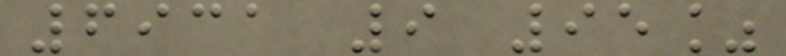6931 9 95%
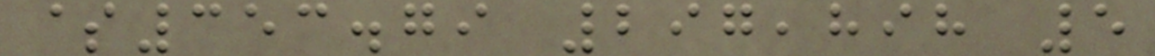$353.79 297,898 5
